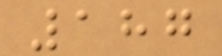187
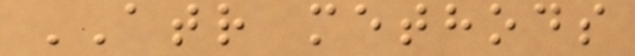ATR methods
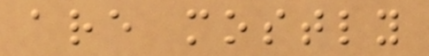are mostly
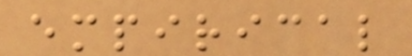empirical
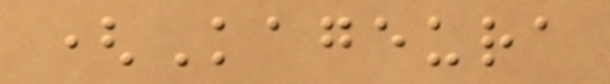(Kageura
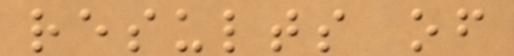results of
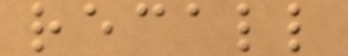recall
